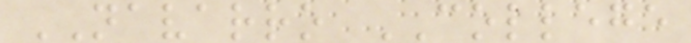NAVARRO COLLEGE
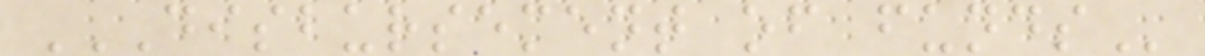DISBURSEMENT OF FUNDS
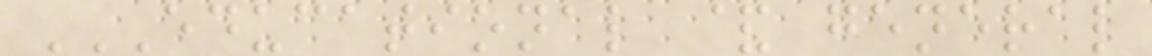EDUCATIONAL & GENERAL
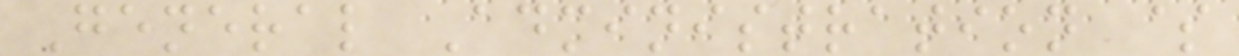General Administration $
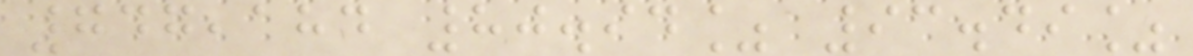747,184 80.94% 93.49%
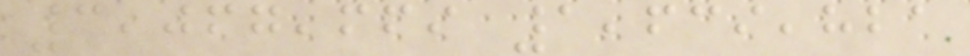3,067,669 1,639,821
